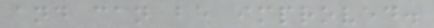and can be improved.
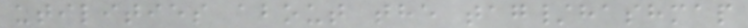utilities about the tag/hashmap
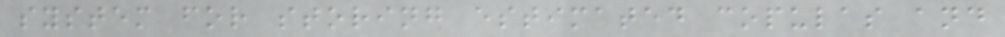system for storing estimated copulas and
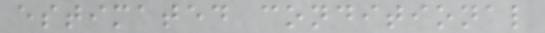estimated conditional
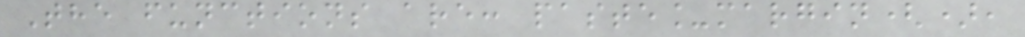The functions are: paste_margin(),
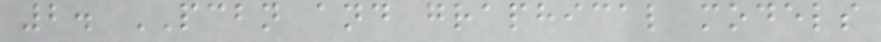2. PCBN and graphical models
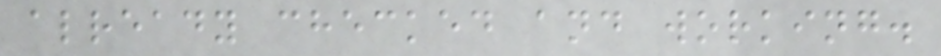already checked and working.
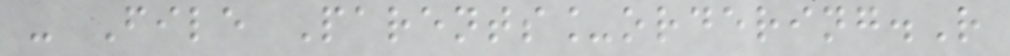- File Parents_ordering.R
